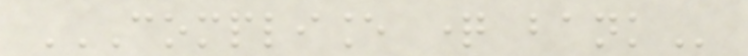COMPLIANCE QUESTION BANK
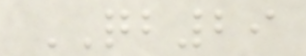QB29
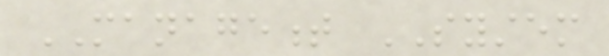MANAGEMENT SYSTEM
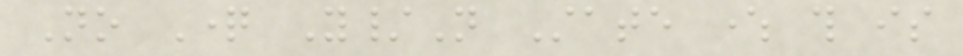No Question Y/N State where this is
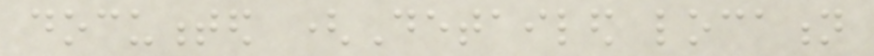documented (Detailed location
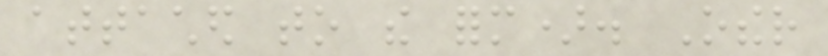attached to the form). Other
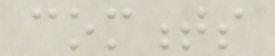comments
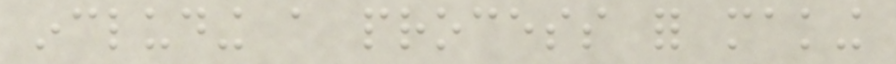including a process for making
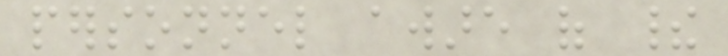personnel aware of their
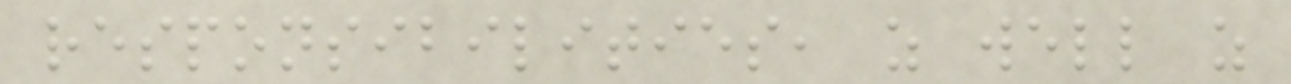responsibilities, as well as
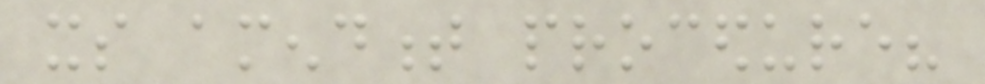its amendment procedure?
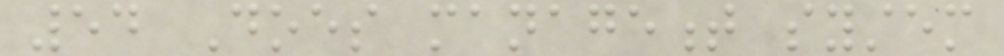54 Does management system
